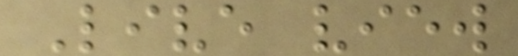Live view
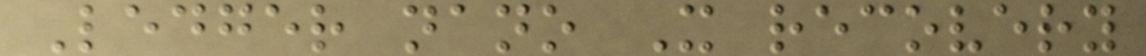Ledger nano X recovery
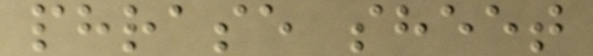phrase sheet
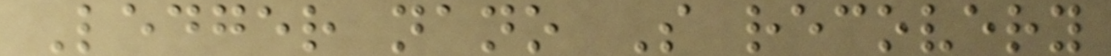Ledger nano S recovery
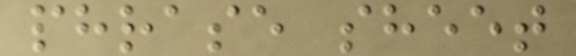phrase sheet
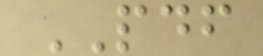PDF
